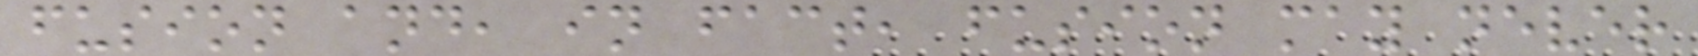fusion and, in fact, fusion may never
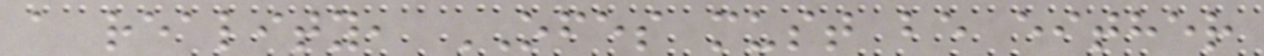a reality, OFES must be either
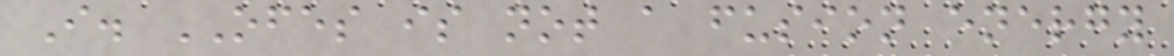I. OFES is not a fusion energy
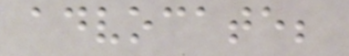advocate;
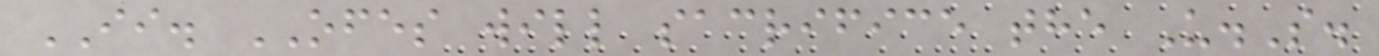II. OFES will sacrifice the U.S.
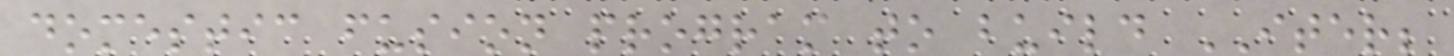domestic fusion program to build ITER;
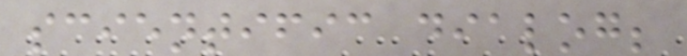scientific dialog;
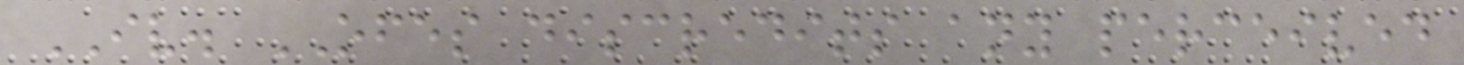IV. OFES discredits any perceived
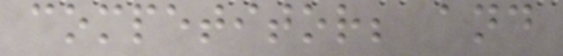competitor; and
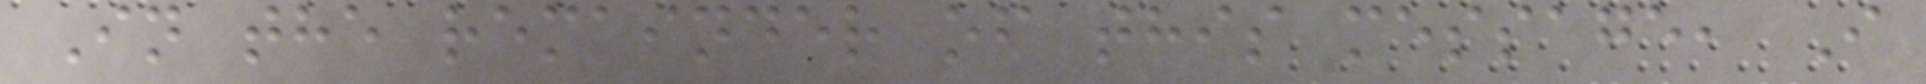In the remainder of this message, I
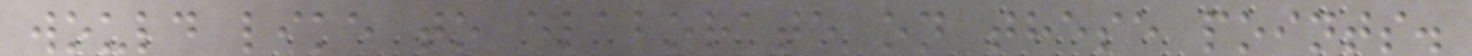would like to elaborate on these points.
